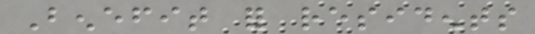Benefit for residents
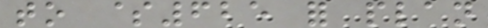to $625 for plan
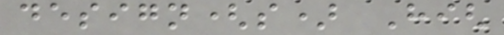design(s) High
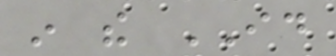in the ID
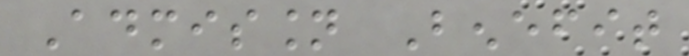Admission Benefit
